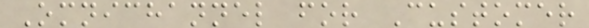Omnichannel for Customer
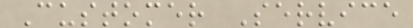Customer Service
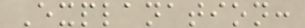Explanation:
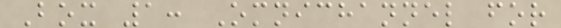Box 1: Omnichannel for
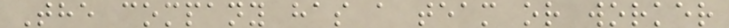The company has a team or worker
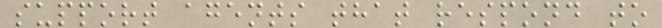support agents that respond to
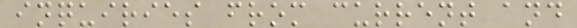inquiries from current and
